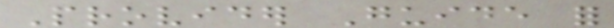Provider Guide for
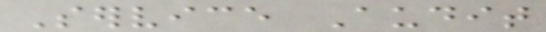Service Audit
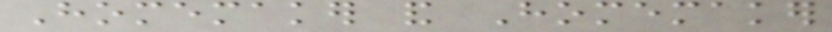Homemaker and Homemaker
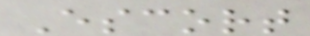Escort
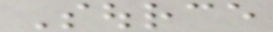Source
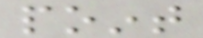point
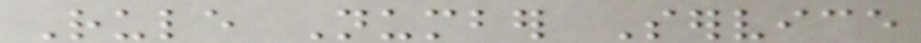Rule Number Service
